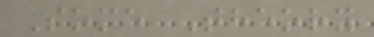Some Theory
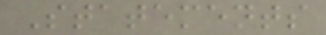Statements
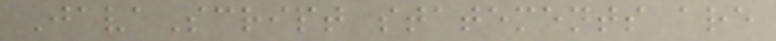JavaScript statements are
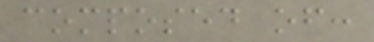composed of:
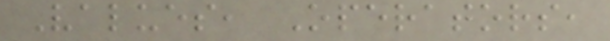Values, Operators,
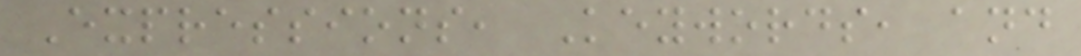Expressions, Keywords, and
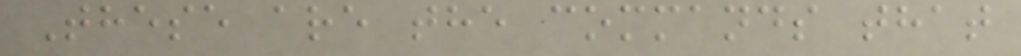These are the commands that
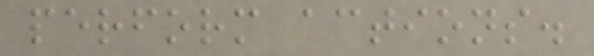perform actions.
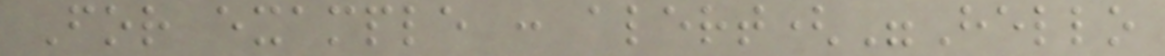For example : alert("Hello
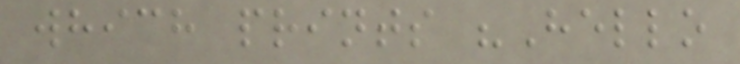which prints "Hello
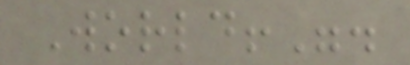World!".
